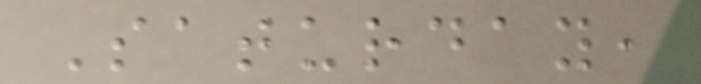Saturday,
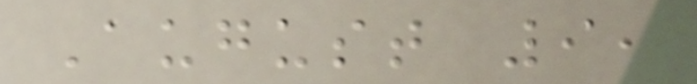August 9,
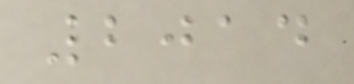2014
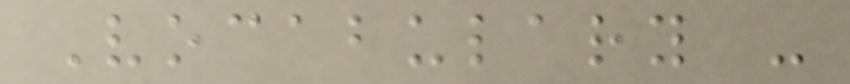Vocabulary -
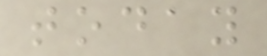today
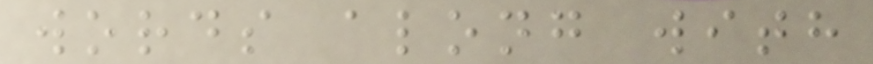words along with
